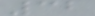32
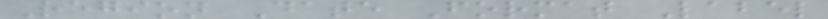Region Date Format Label
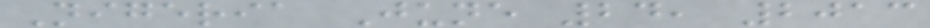Nigeria June 24, 2013
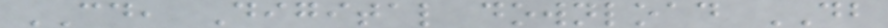CD, Digital download DB
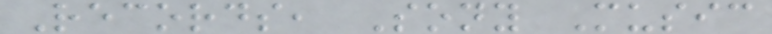Records, Sony Music
